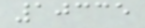10335
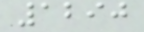1290
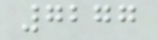7277
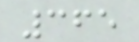365
